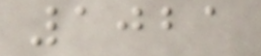1021
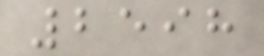2598
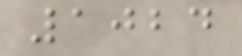1024
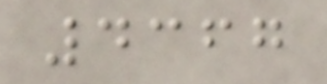4367
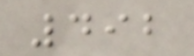492
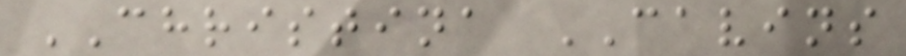CHRISTINA CAVINS
